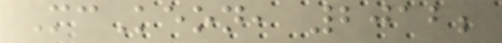McKeon, 2012;
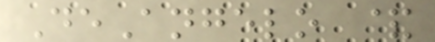DeAngelo &
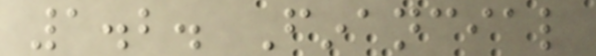1.2. Financial
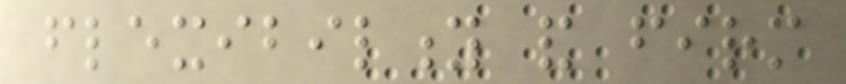flexibility and firm
